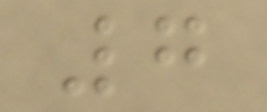7
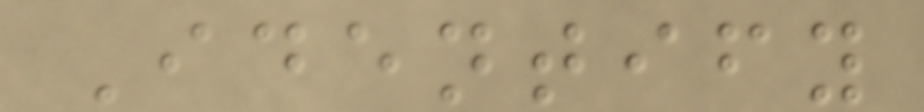Identify
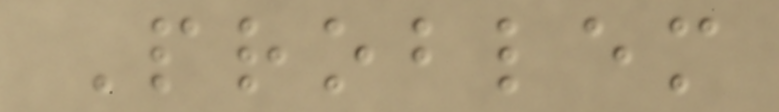Problem
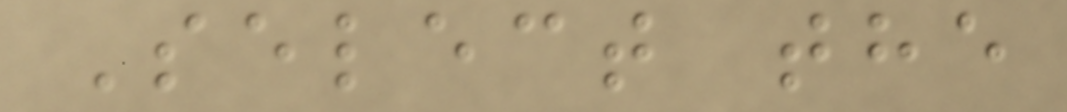Select the
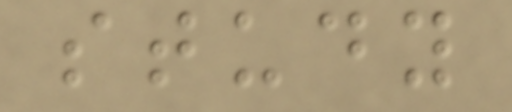study
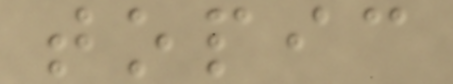topic
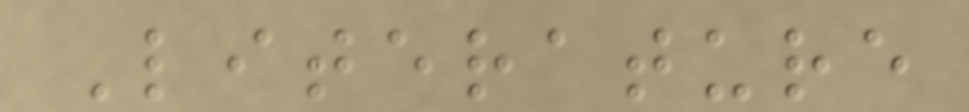Literature
